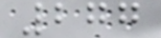277
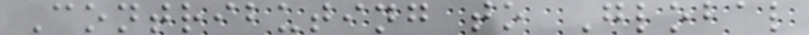Contributing to Global
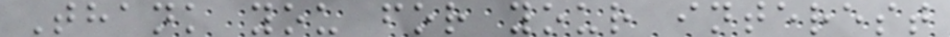Thank you for your interest
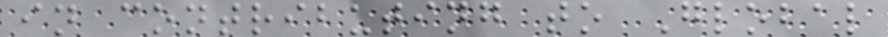in contributing to Global
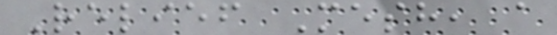Relief Mesh, a
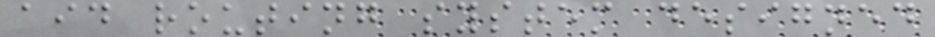aid routing system designed
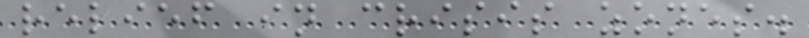relief in crisis zones.
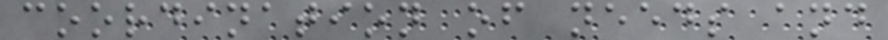coordination of needs and
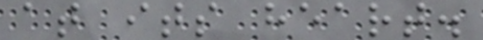at its heart.
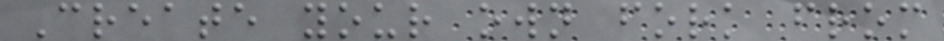Create your own fork from
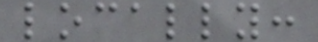locally:
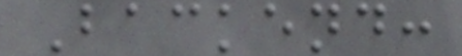Backend:
